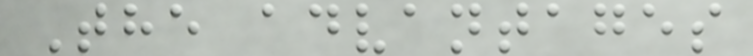The advantages
